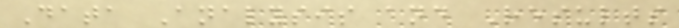Data Analysis and Results
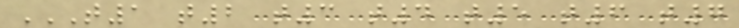T1 T2 T3 T4 T5 T6 T7
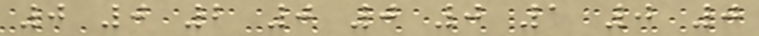0 0 2 0 0 0 1 0 0
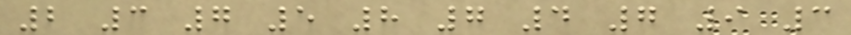2 3 7 5 8 7 4 7 9 3
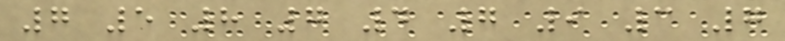7 5 8 7 4 7 9 3 7
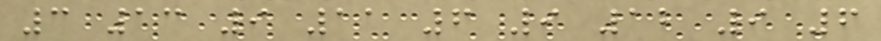3 13 9 11 6 9 12 9 6
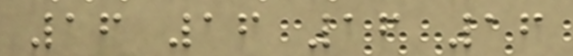16 16 16 16
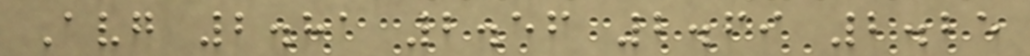Avg 2.81 2.56 2.69 2.25
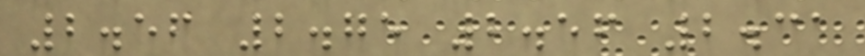2.56 2.75 2.56 2.31
